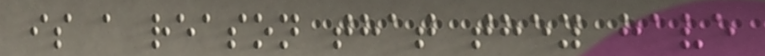is a reason that they have
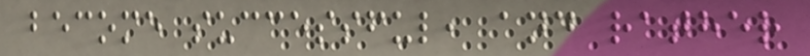become successful, and rather
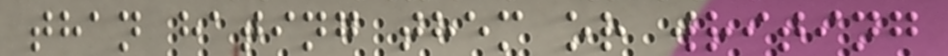than hating them or writing
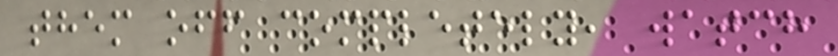them off completely, watch
